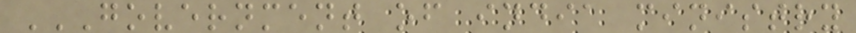GOVERNMENT OF INDIA MINISTRY
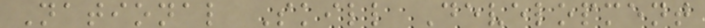National Skill Development
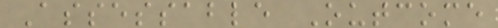Assessable Outcome
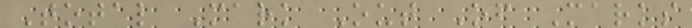Total Mark Out Of Marks
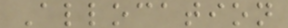Allocation
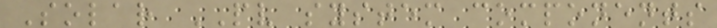Solar PV system components
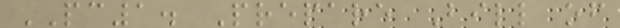PC1. Prepare Bill of
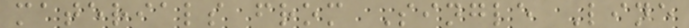materials from Single Line
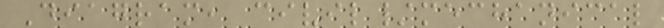Diagram, civil/mechanical
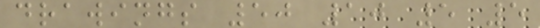drawings 50 10 5 5
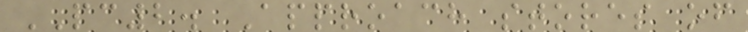PC2. Approach stores of
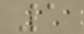1
